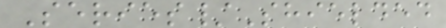Series/Shielded
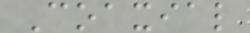Coaxial
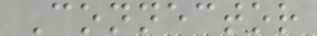Connector
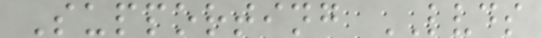Supporting LVDS
